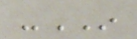-IN
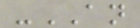-AN
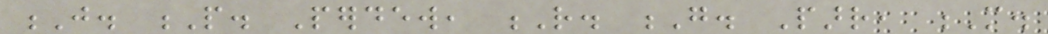J. P. Perdew, R. G. Parr, M.
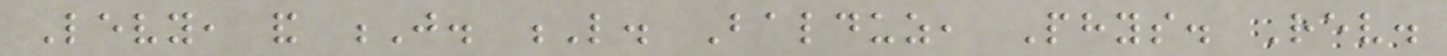Levy, and J. L. Balduz, Phys. Rev.
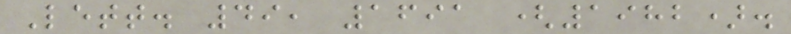Lett. 49, 1691 (1982).
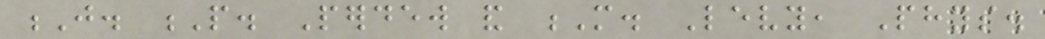J. P. Perdew and M. Levy, Phys.
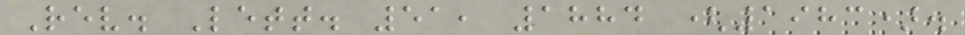Rev. Lett. 51, 1884 (1983).
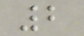2
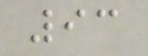93
